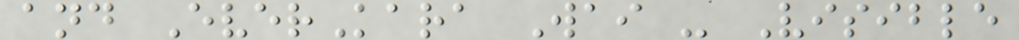and EverKara Wai - Visible
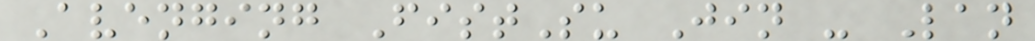Avenging FistSu Jin - Lan
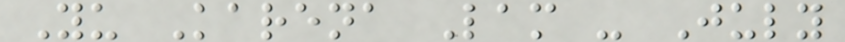Yu Karena Lam - July
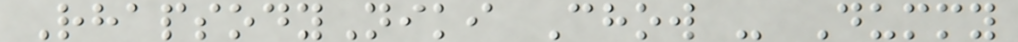RhapsodyNiki Chow - Dummy
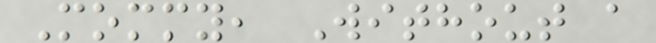Mommy, Without a
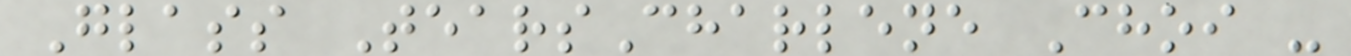Glass TearsCharlene Choi -
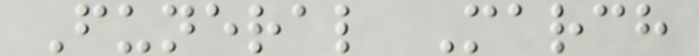Funeral March
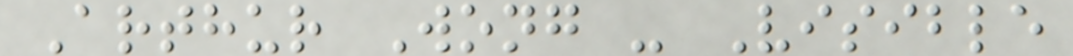Arthur Wong - Visible
